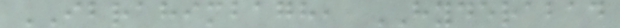IBRAHIMBAGH, HYDERABAD
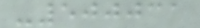-500031
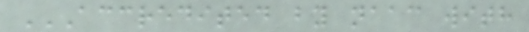ACCREDITED BY NAAC WITH
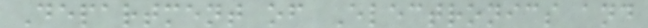Department of Electronics and
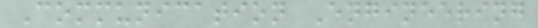Communication Engineering
